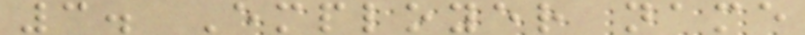3. Employer name
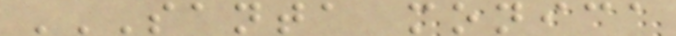SANTA MONICA
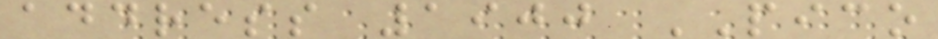address 1900 PICO
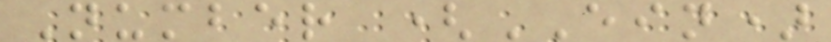Number (EIN)
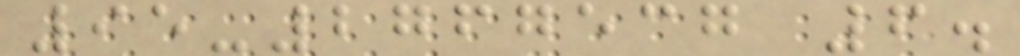95-2767537 6.
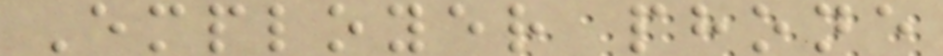Employer phone
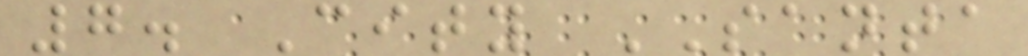7. City SANTA
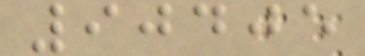90405
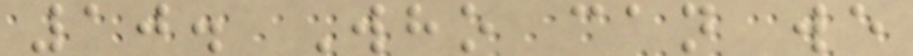10. Who can we
